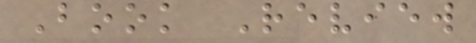Book Review
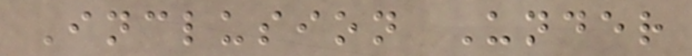Inclusion Under
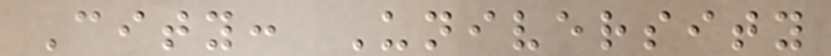City: University
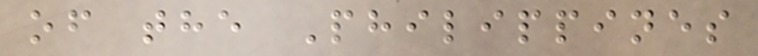of the Philippines
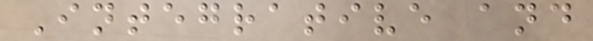Integrative and
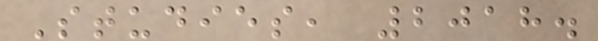Studies, 2018.
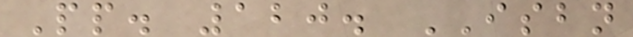Pp. 120. ISBN
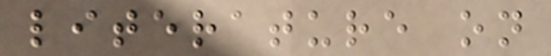literature on
